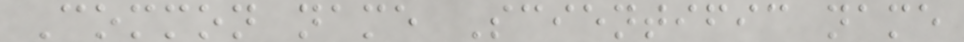Common name Scientific name
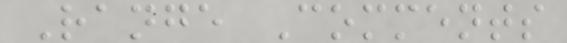Range Comments
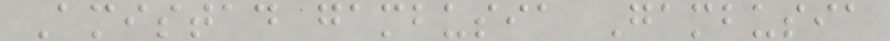Amistad gambusia Gambusia
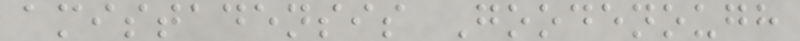amistadensis Goodenough
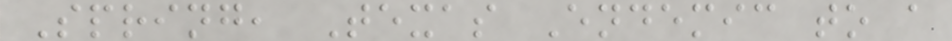Spring, Texas Endemic to a
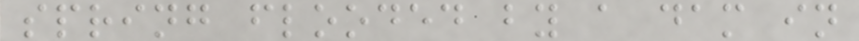spring flooded by a dam in
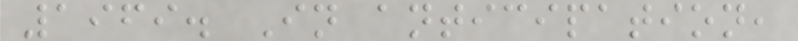1969. In anticipation,
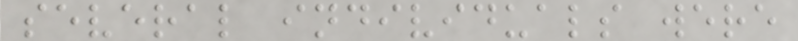several individuals were
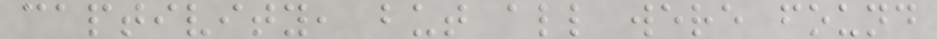captivity, but all were found
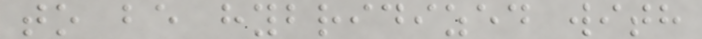to be hybridized with
